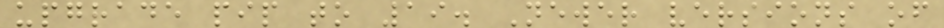upgrade pip to 19. Newer versions of
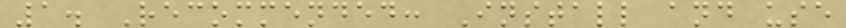1. Recommended: Install and use
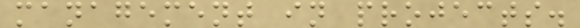management in projects.
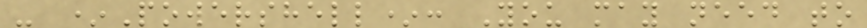- *Powershell*: You may need to
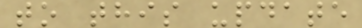to this update
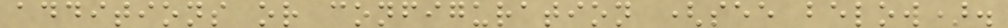additions or configuration (see below).
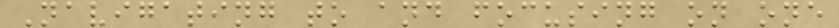Navigating to and focusing on one
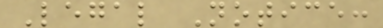Legal Notice:
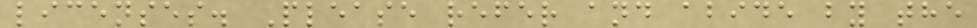licenses. Please refer and abide by the
